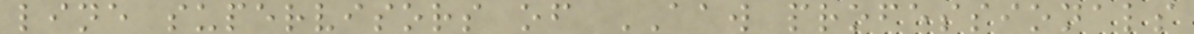line supervisors of AAW professionals
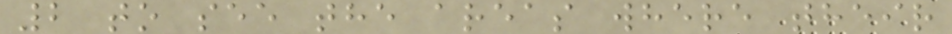2 to see the areas where their
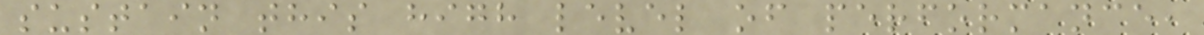sustain this high level of performance,
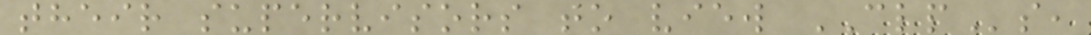their supervisors to view CLPs,
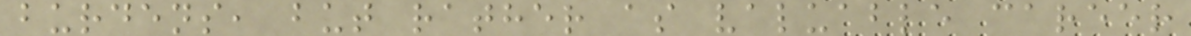burdens, but rather as valuable career
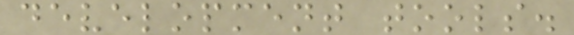development tools.
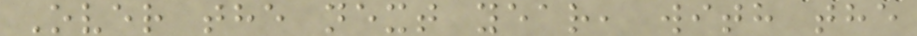Over the next year, with the
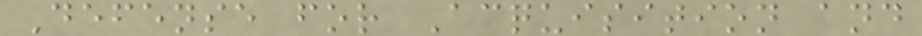Defense for Acquisition and
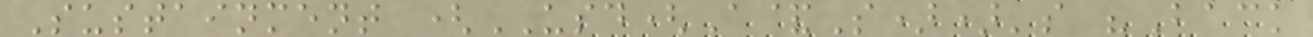Sustainment (USD(A&S))'s "Back
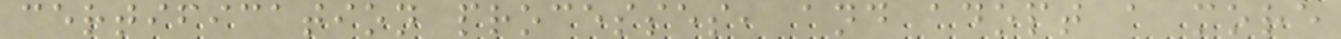certification processes, and adopt a more
